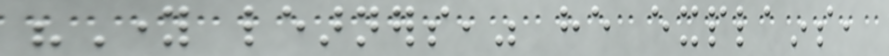"Young learners," he explains,
